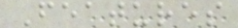Features
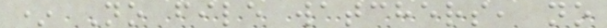* No file watchers, no
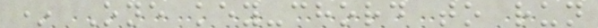* One key-chord to run
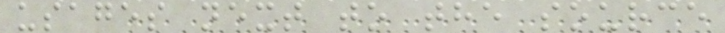usages next to the source
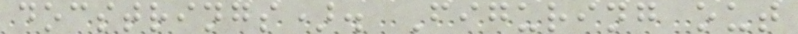docstrings). Figuring out
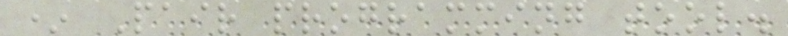* Pair programming tool.
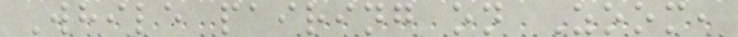While pairing on Zoom,
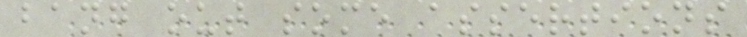bang out some assertions
